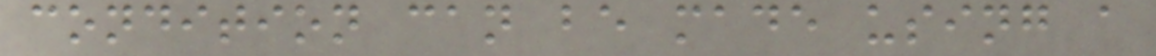condition can be made using a
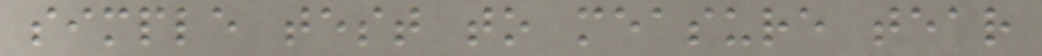simple test to measure tear
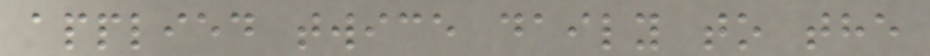applied twice daily to the
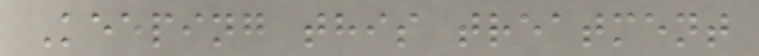Keeping this treatment
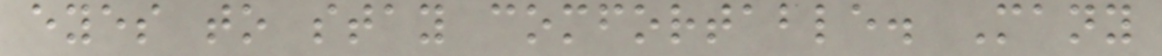eyes to stay comfortable. Many
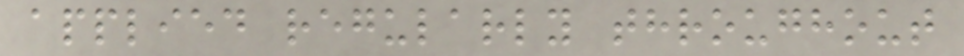applied regularly throughout
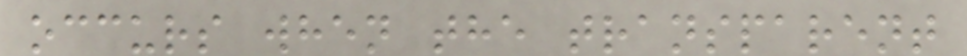occurs when the transparent
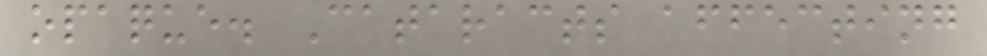opaque. Cataracts affecting
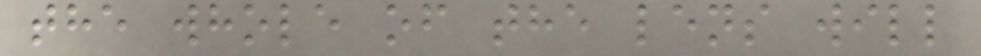the whole of the lens will
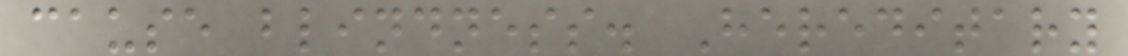cause blindness. Hereditary
